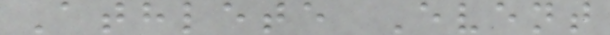Athlete Event
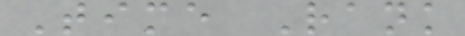Time Rank
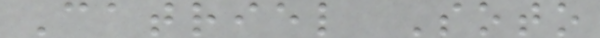Catriel Soto
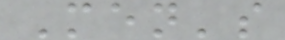Men's
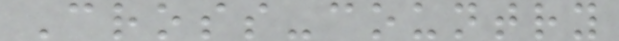Cross-country
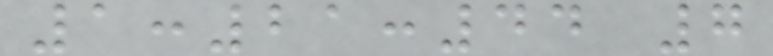1:21:44 7
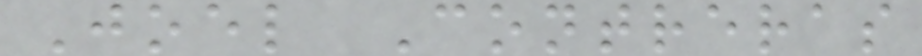Joel Contreras
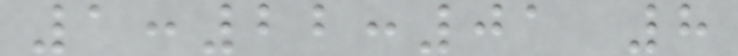1:22:01 8
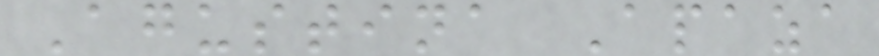Agustina Apaza
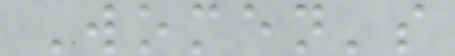Women's
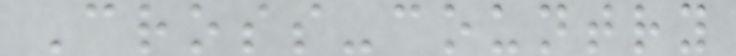Cross-country
